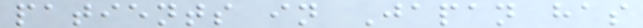patients in Japan has
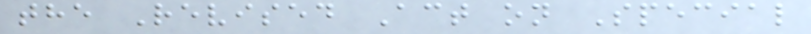the Revised Act on Special
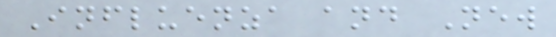Influenza and New
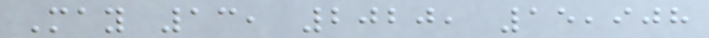May 13, 2020, 15,908
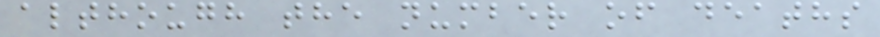although the number of deaths
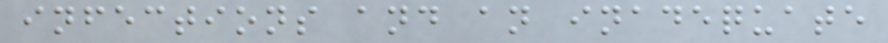infections and an inadequate
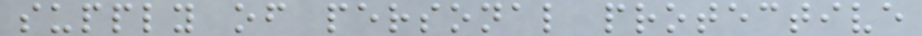supply of personal protective
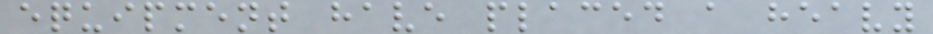equipment have placed a heavy
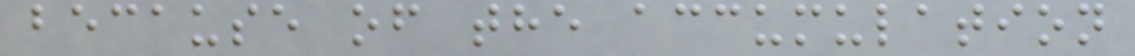because of the accumulation
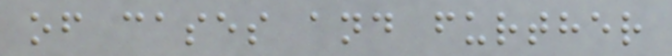of cases and further
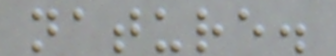nature.
